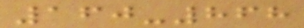160-868
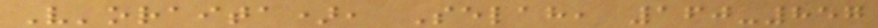V'oraita), Selah, 160-857
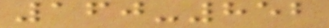160-852
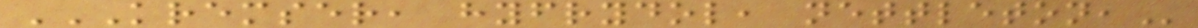KREMSER, HYFRYDOL, NETTLETON,
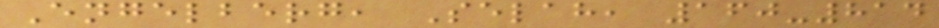Engelberg, Selah, 160-814
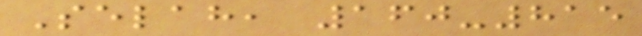Selah, 160-815
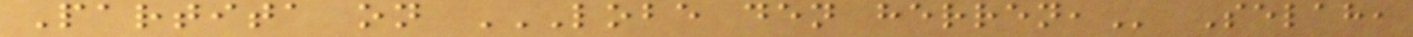Partita on LOBE DEN HERREN, Selah,
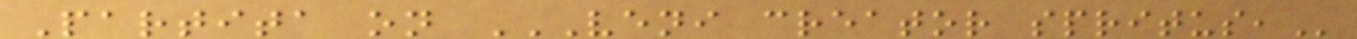Partita on VENI CREATOR SPRITUS,
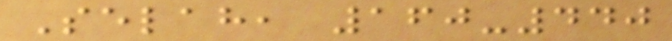Selah, 160-440
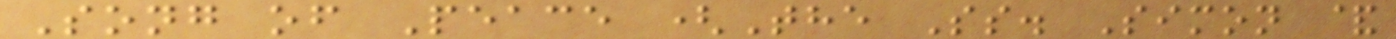Song of Peace (The Ss. Simon &
